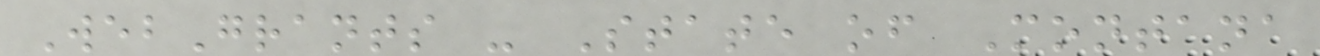WebGrants - State of Montana
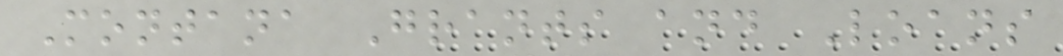Montana Grants and Loans
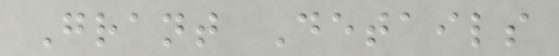Grant Details
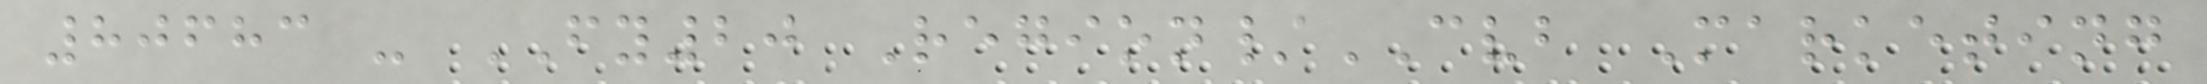80683 - FY20 Region/CVB Marketing
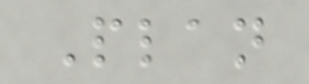Plan
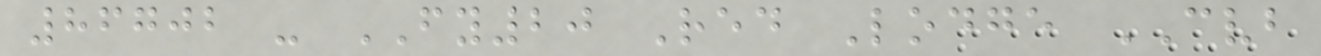86702 - FY20 Red Lodge CVB
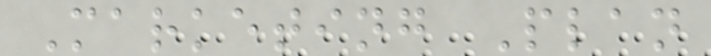Marketing Plan
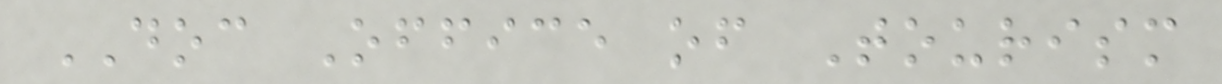DOC Office of Tourism
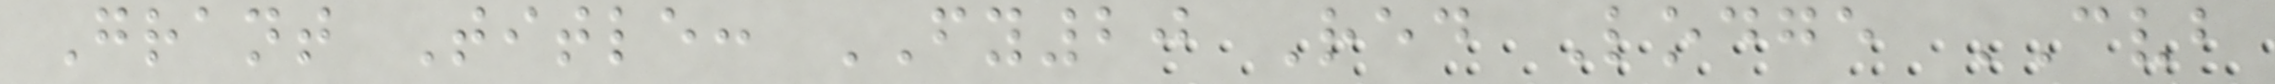Grant Title: FY20 Red Lodge CVB
